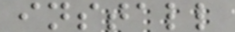install
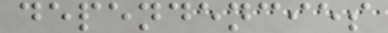dependencies
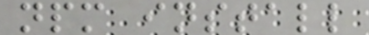npm install
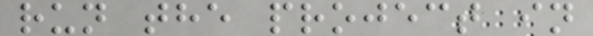run the project in
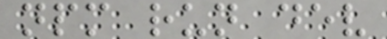npm run dev
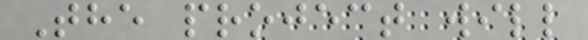The project will
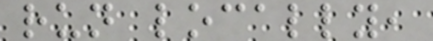run locally,
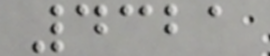4321
